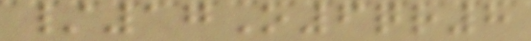/17O6qr8
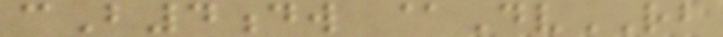cB4dw @DvRB
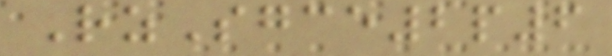RzSgce2p6
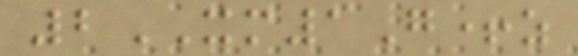2XM1G+z
